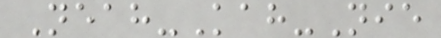Neah-Kah-Nie
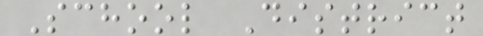School District
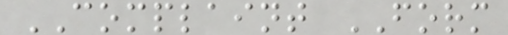COMPLAINT FORM
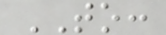TO:
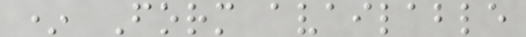* Form available
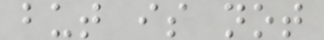but is not
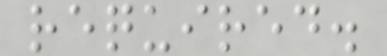required.
